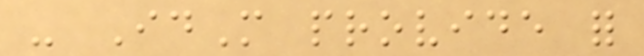- IdM provide for
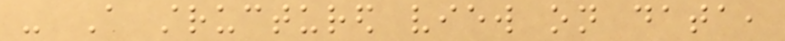- A structured view on data,
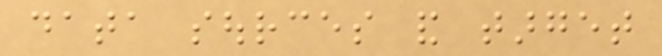data sources and target
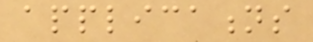applications
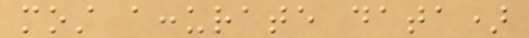most accurate data)
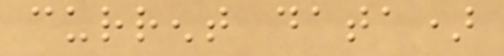current data)
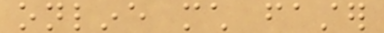online much faster
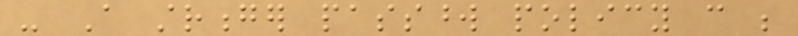- A stronger password policy can be
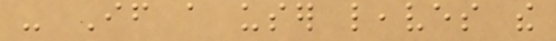- If a user leaves the
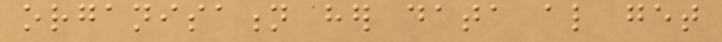organisation her data also get
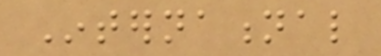International
